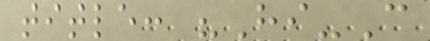title: "Hi-C
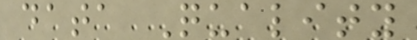data Quality
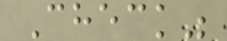Check"
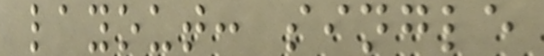layout: single
